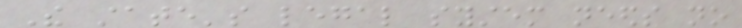The state's legal system needs no
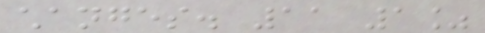changes. 11 1%
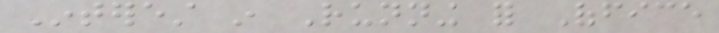Interest in Running for Office
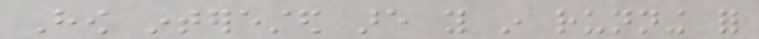How interested are you in running for
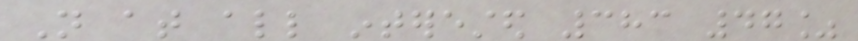Not at all interested 383 47%
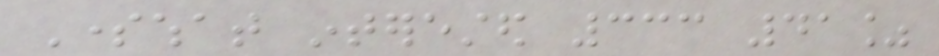Somewhat interested 333 41%
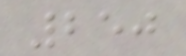250
